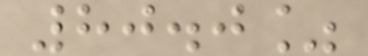80.0%
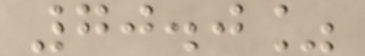70.0%
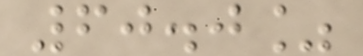60.0%
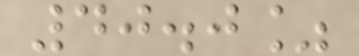40.0%
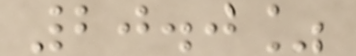20.0%
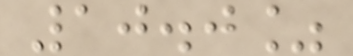10.0%
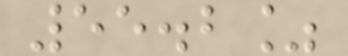55.2%
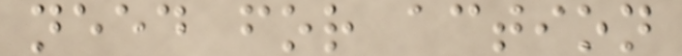need for action
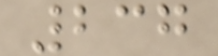237
